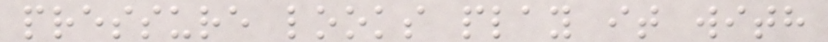pressure looks play it with
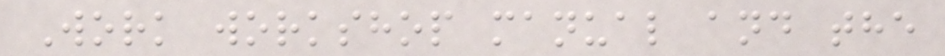Work workshop manual and the
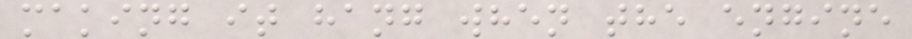making it hang when the engine
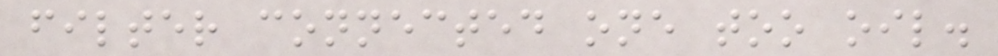filter connected one too oil.
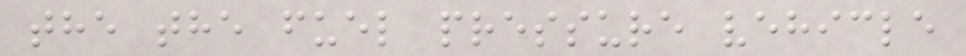the the fuel pressure vehicle
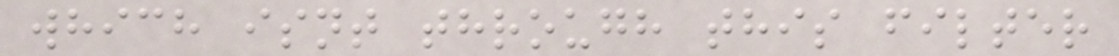which isnt through this filter
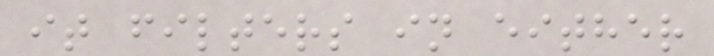it filters in either
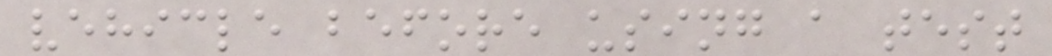vehicle before using a test
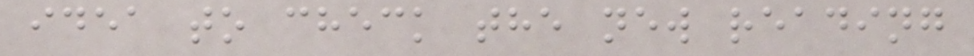idea to check the new reading
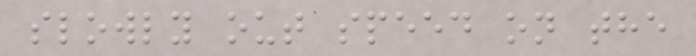slowly out speed on the
